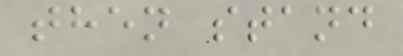then stand
